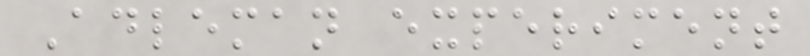Adleman experiment
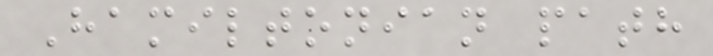Hamiltonian path
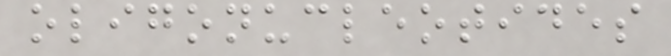oligonucleotides
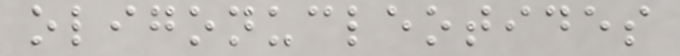oligonucleotides
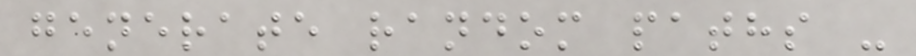generate random paths -
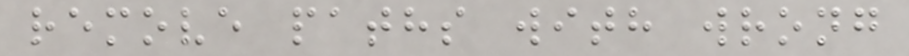remove paths with wrong
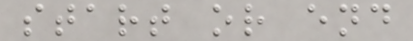start or end
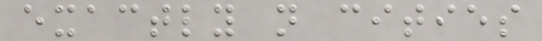exactly n cities
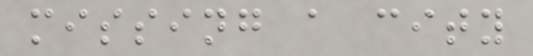missing a city
